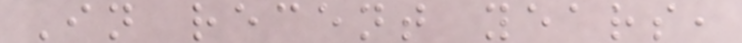In recent years,
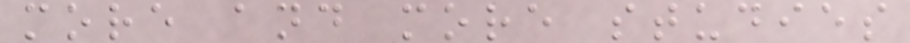more and more studies
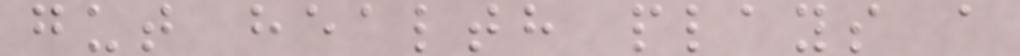gut health plays a
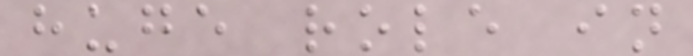huge role in
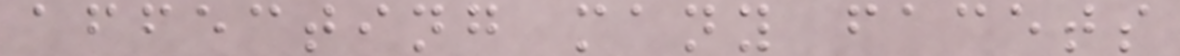affecting many facets
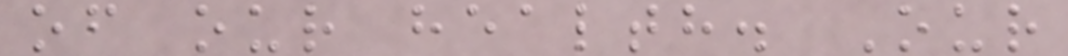of our health. Our
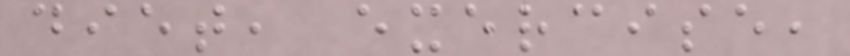diet, exercise,
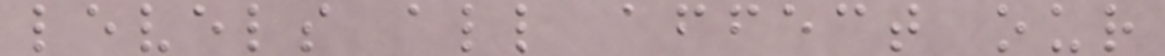levels all affect our
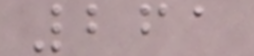261
